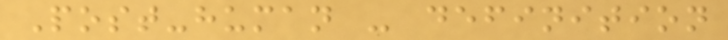Post-human - definition
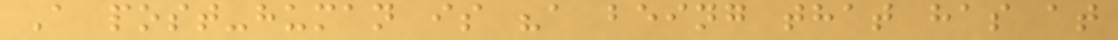A post-human is "a being that has at
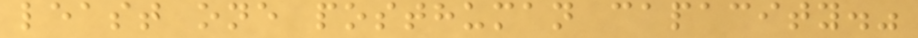least one posthuman capacity."
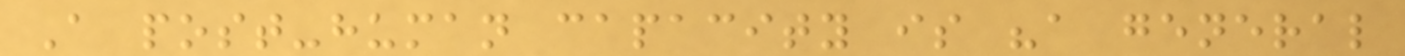A post-human capacity is "a general
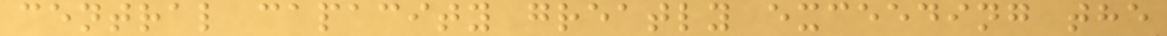central capacity greatly exceeding the
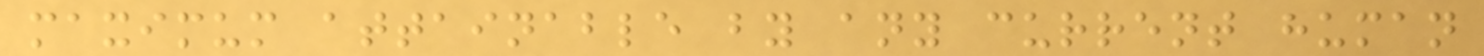maximum attainable by any current human
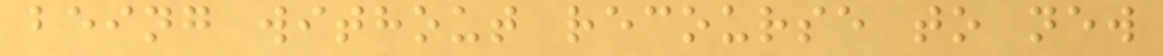being without recourse to new
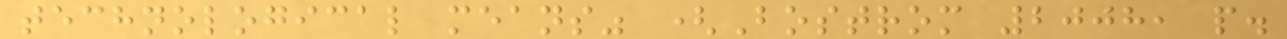technological means" (Bostrom 2008, p.
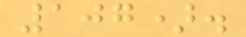107).
